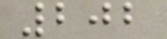202
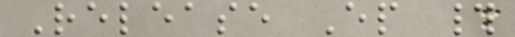Release Ep #
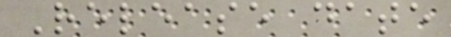Release date
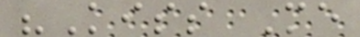"Kiss Me
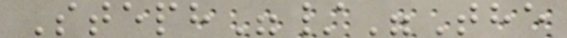Steph"/"The
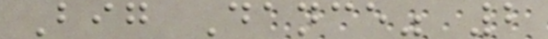Big Dance" 2
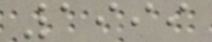1999
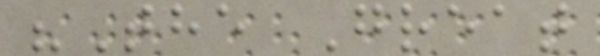"The Great
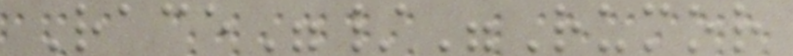Race"/"Rumor
